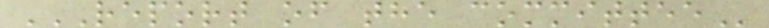REPORT OF THE COMMITTEE
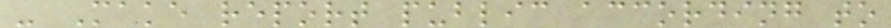- Make report public according to
